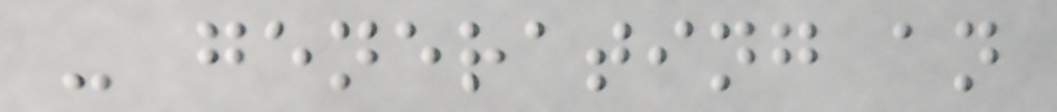- generating an
